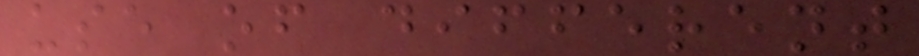use of different
